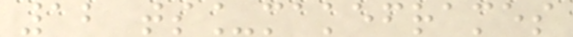12 ts_makeframes
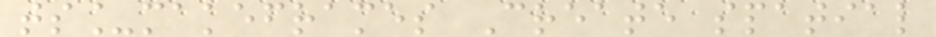ts_makeframes Create spatial
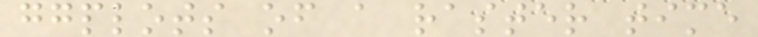ggplots of a raster time
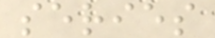series
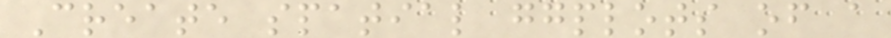Create spatial ggplots of a
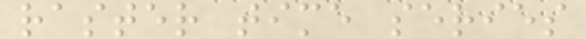raster time series
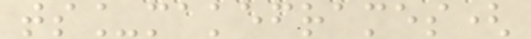ts_makeframes(
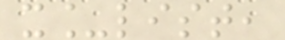x_list,
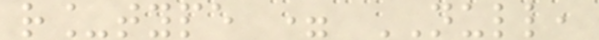r_type = NULL,
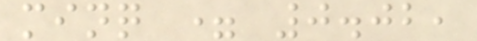minq = 0.02,
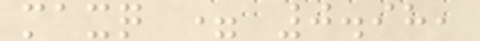maxq = 0.98,
